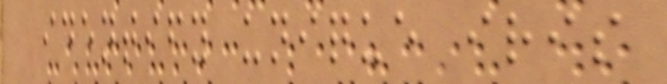identify unique iris
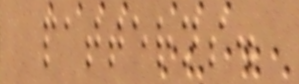patterns.
